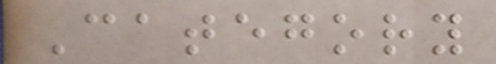Category
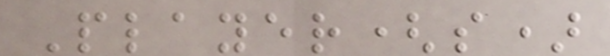Player(s)
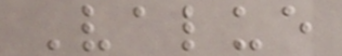Value
